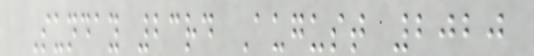Sunday 23rd August 2020
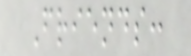Friends:
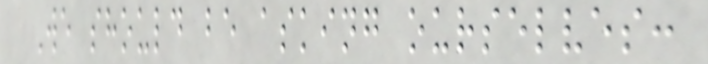We should be asking ourselves:
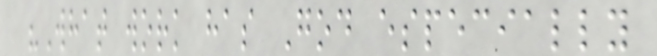"What work has God especially
